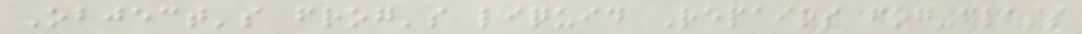Object's frog's liquid Repairs fog-class
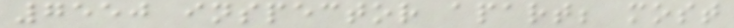7550 inspector apart; most
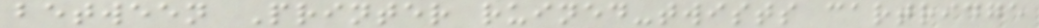between Printer ruined-twists cartridge
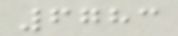6783
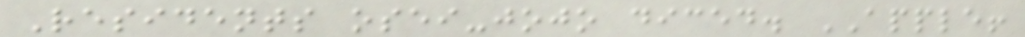Residents osei-jojo diced. APPLE!
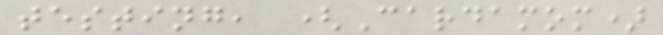testing, (Cardamom)
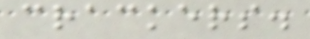crackers.
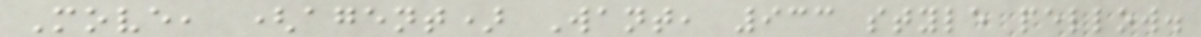Move, (agent) Want, 933 style pellow.
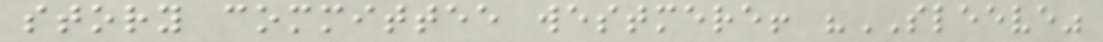story committee westmere! "SLEEVE"
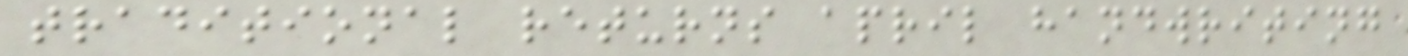traditional returns april handwriting
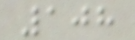108
